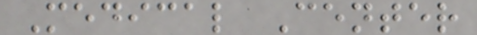Medical Center
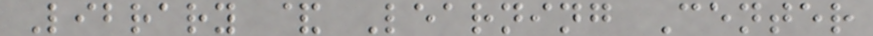Library & Learning Center
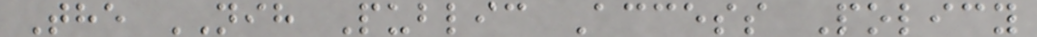The NIH Public Access Policy
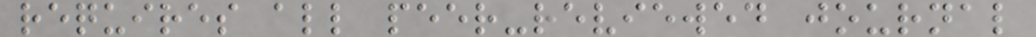requires all peer-reviewed journal
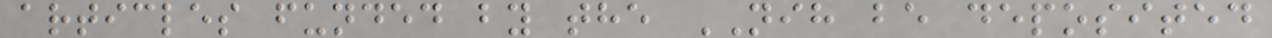articles funded by the NIH be deposited
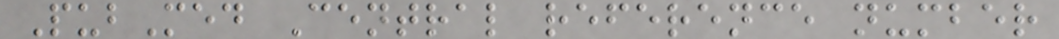PubMed Central reference number
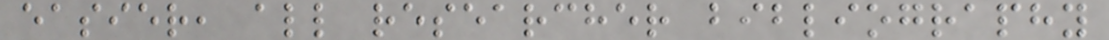easier, all researcher bibliography
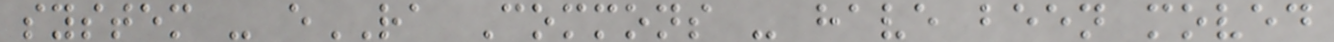system - eRA Commons - have been moved
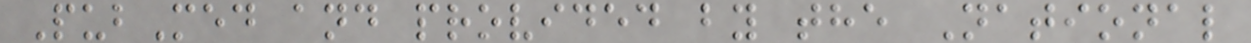PubMed and provided by the National
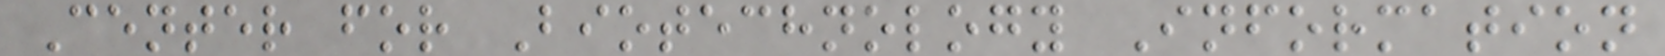Center for Biotechnology Information
